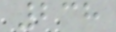238
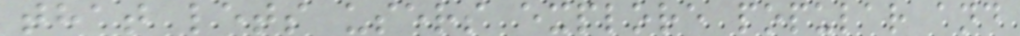that lets users explore popular and
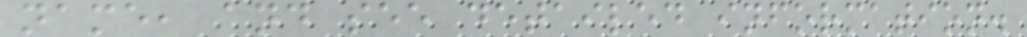name, and see detailed information.
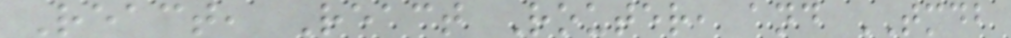React, React Router, and TMDB
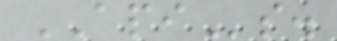APIs.
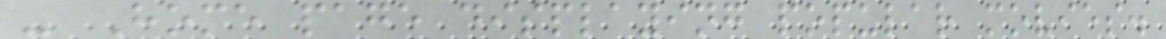- Home page displaying popular movies.
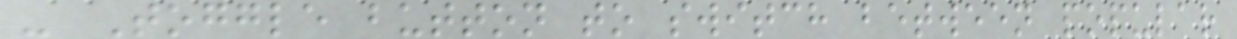- Toggle button to switch between popular
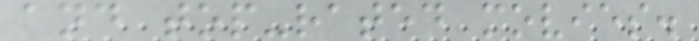and top-rated movies.
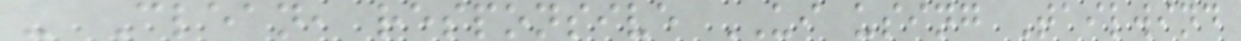- Clean, responsive UI using Tailwind
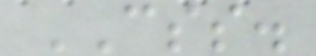CSS.
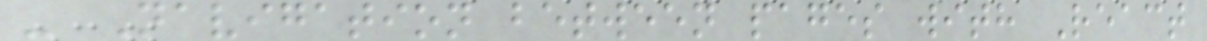- Navigation between pages with React
